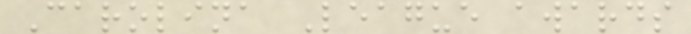Carolina League awards
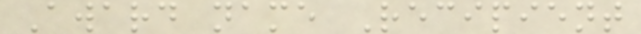Award name Recipient
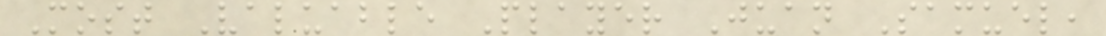Most Valuable Player Juan Samuel,
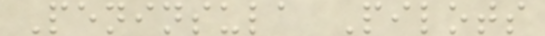Peninsula Pilots
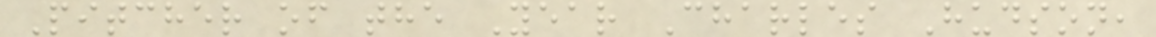Pitcher of the Year Charles Hudson,
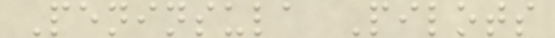Peninsula Pilots
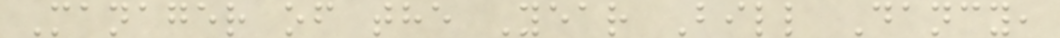Manager of the Year Bill Dancy,
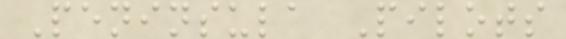Peninsula Pilots
